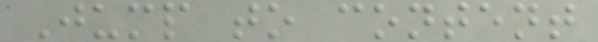Jump to content
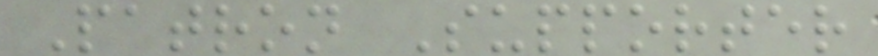Patron Supporter
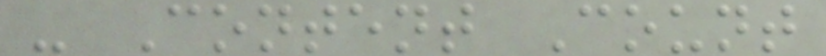- Content Count
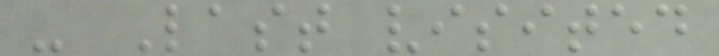- Last visited
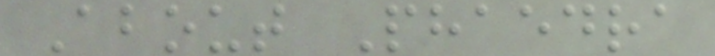About Phaedra
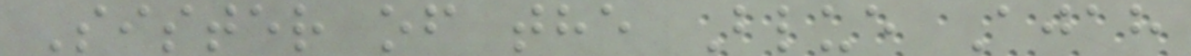Sister of the Blue Ajah
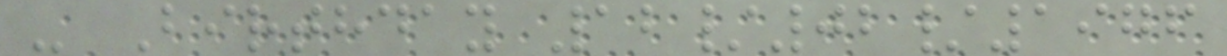- Birthday 12/02/1976
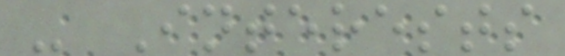- Interests
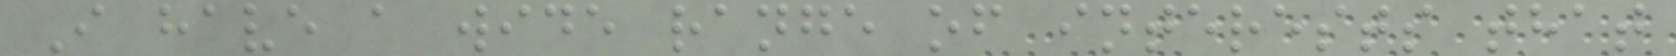I have a wide range of interests that
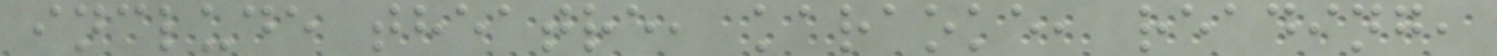include theatre, karaoke, reading,
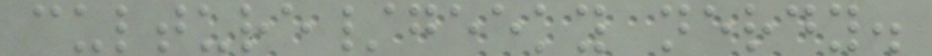culture/geeky nerdy.
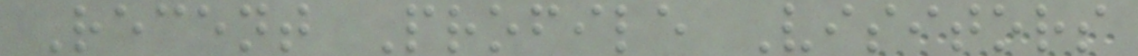Recent Profile Visitors
